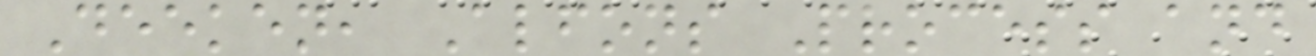Deeken, Alfons Process and
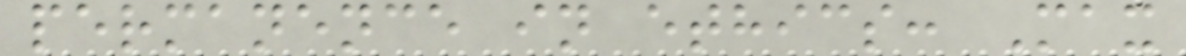permanence in ethics: Max
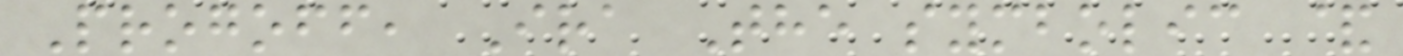Progoff, Ira The symbolic &
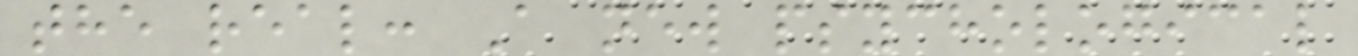the real: A new psychological
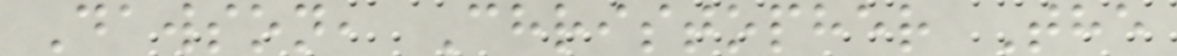Dawson, Christopher The
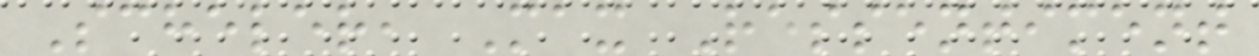Scheler, Max Ressentiment
